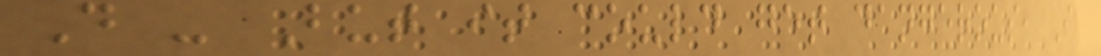D - But it could get dangerous, I
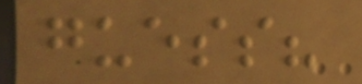guess?
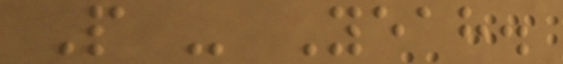P - Yeah.
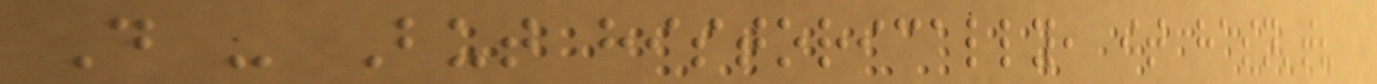D - But historically, it hasn't?
